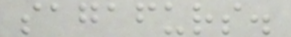sagafurs.
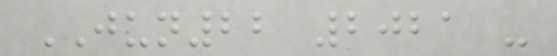JUN22 2021 -
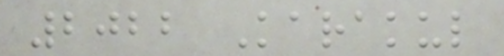2022 Karakul
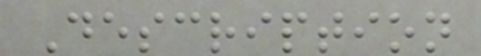Description
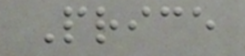Price
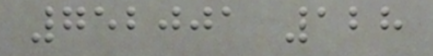752001 128
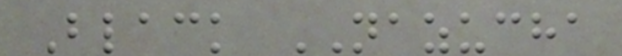Black NAZUCHA
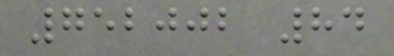752002 84
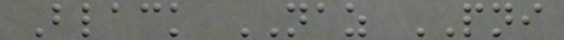Black NAZ PNI
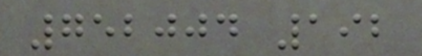752004 192
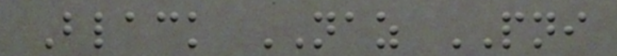Black NAZ PNI
